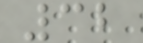32
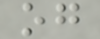og
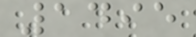1495
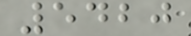5420
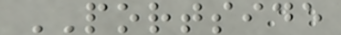PORTSIDE
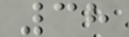38
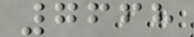7668
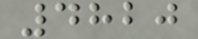4820
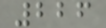226
